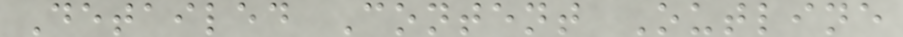Detailed Content Outline
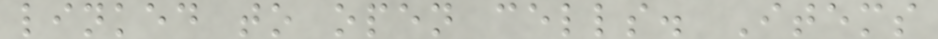linked to open cells. Items
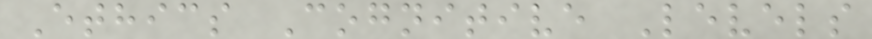Ethics Cognitive Levels
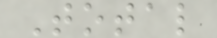Total
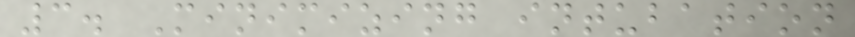3. Minimizing intubation
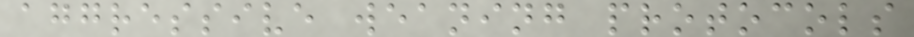aggressive weaning protocols
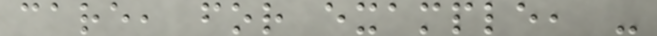care, for example, -
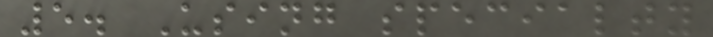5. Using specialty
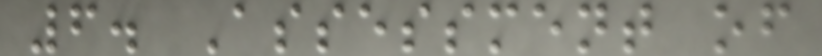6. Assessment of
